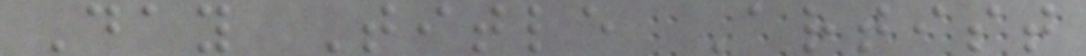Day Title Artist
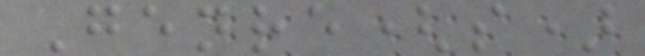Genre(s)
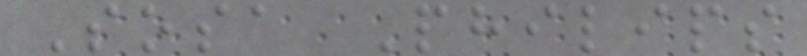Sosa Philips
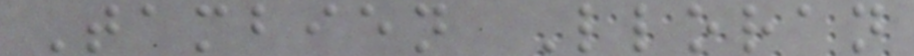Tambien Lloran
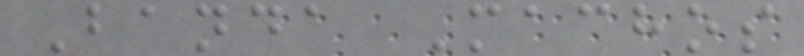Banda Machos
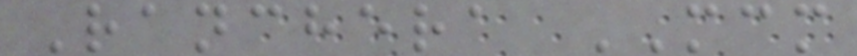Ranchera MCM
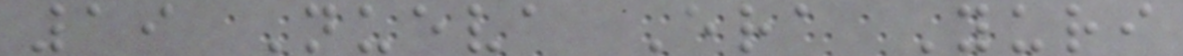19 Nueva Era Yuri
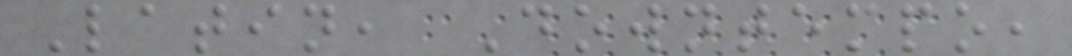Latin, Downtempo,
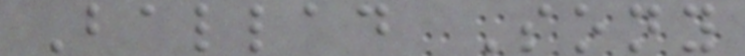Ballad Sony
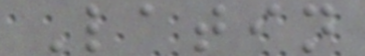Latin
